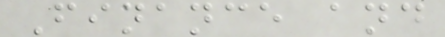Finance and
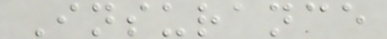Insurance
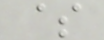$
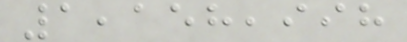1,158,998
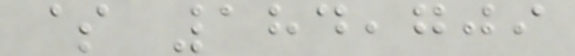$ 184,709
